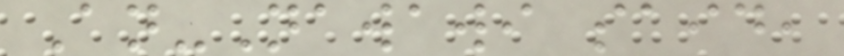An-Nawawi said,
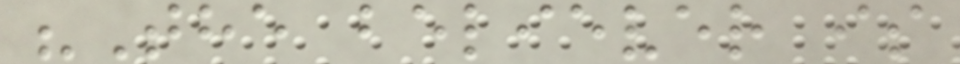"The believer is
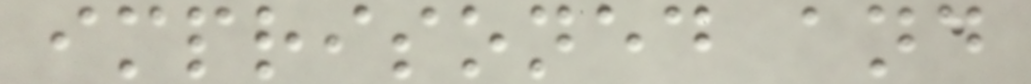imprisoned and
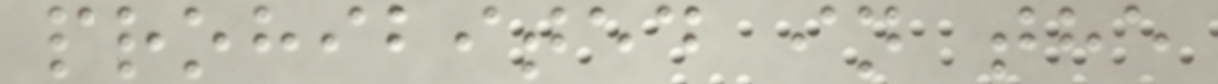prohibited in the
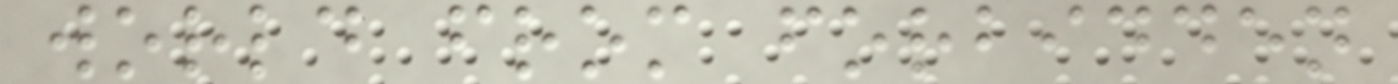world from forbidden
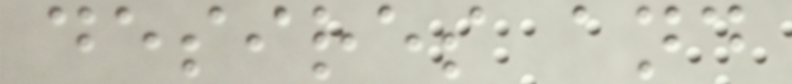desires and
